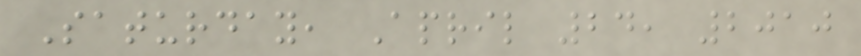Saturday, April 24, 2010
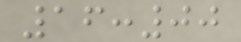16:00
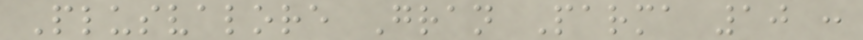Plusvalore Gran Parma 10 :
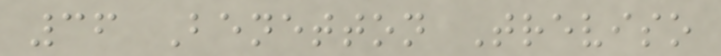36 Benetton Treviso
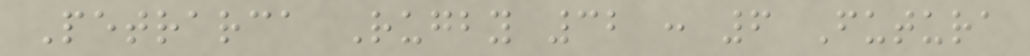Petrarca Rugby 32 : 6 Futura
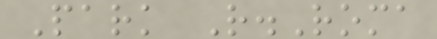Park R.Roma
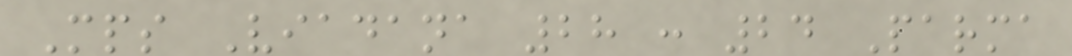Mps Viadana 28 : 24 Parma
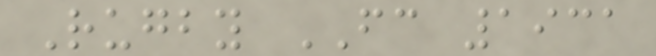Rugby FC 1931
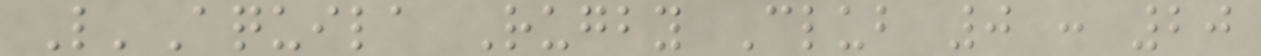L'Aquila Rugby Club 0 : 20
